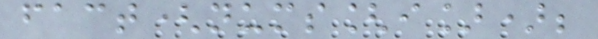fact(nums[i]);
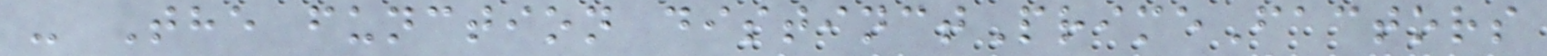- The function distinctPrimeFactors
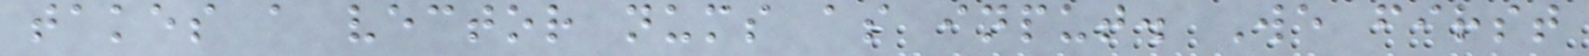takes a vector nums as input. We first
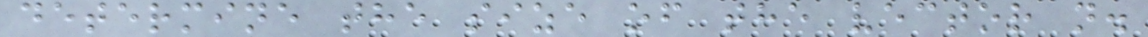determine the size of the vector n.
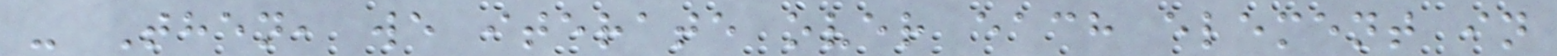- Then, we iterate over each element in
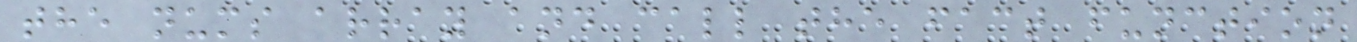the nums array and call the fact function
